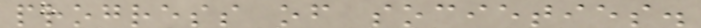progress of societies.
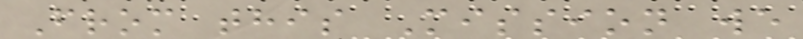From this Mission we
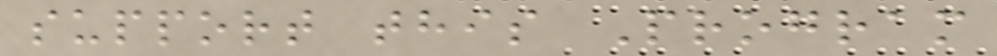support this Program
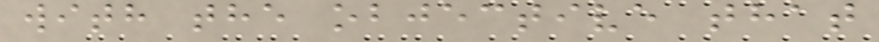with the objective that
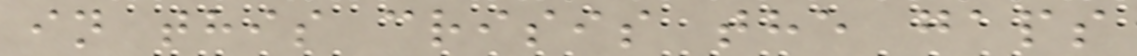in this crisis the gaps
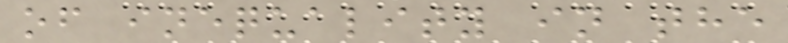of inequality in the
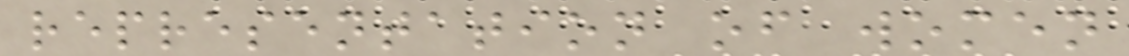representation of women
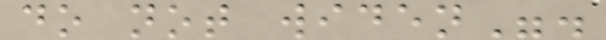do not widen".
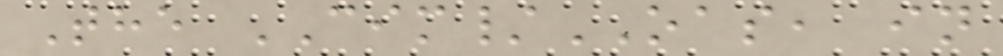The CIM/OAS, in
